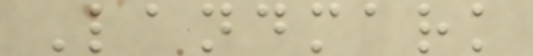Landmark
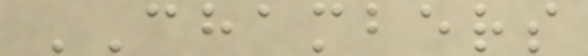CHAMBERS
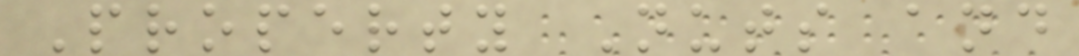Property Nuts and
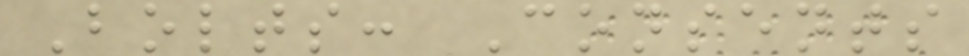Bolts: Consents
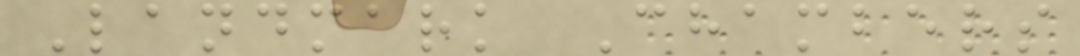Landmark Chambers
